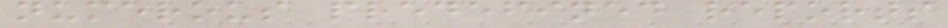numerous predefined reports
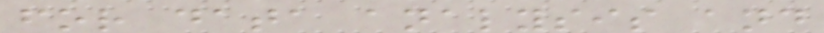for data analysis and
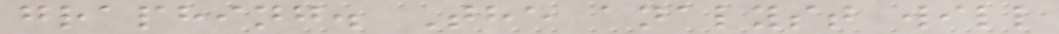graphing. The analyst will
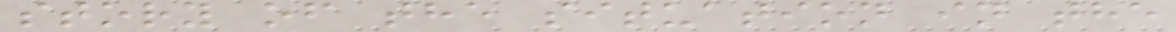story of the situation in the
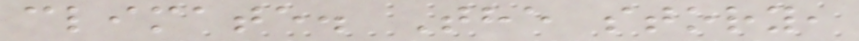climate. The story,
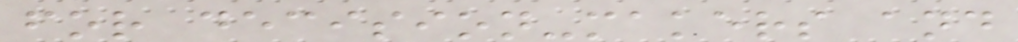for decision-makers and
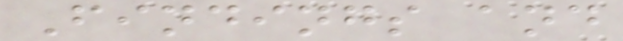Findings and
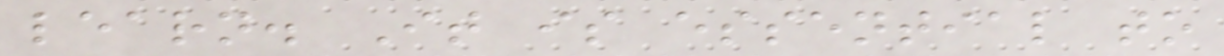learn. It is essential to
